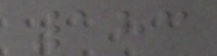183
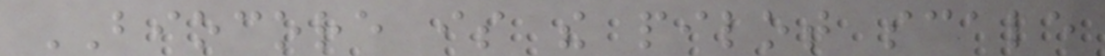BIOCORE is the pilot scale
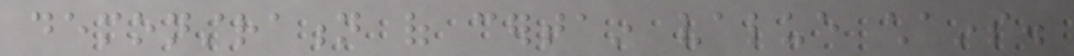demonstration of certain value chains.
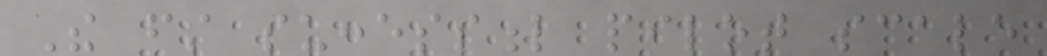The first successful pilot scale
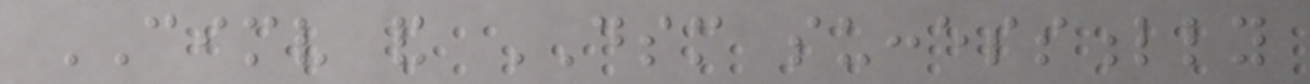CIMV and DSM successfully
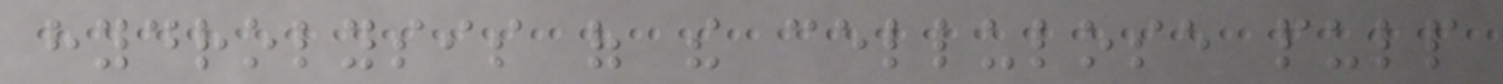hydrolysis of the cellulose pulp
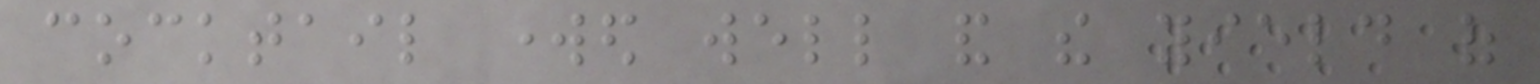cocktail worked well and the yield of
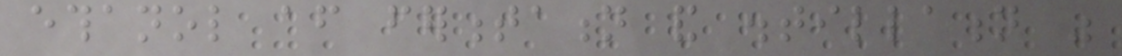ethanol after fermentation and distillation was
